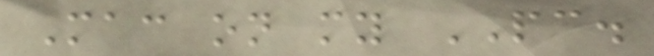Mac on my PC.
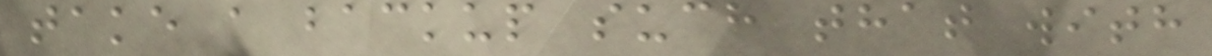take a backup such that with
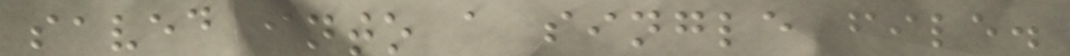saved into a single file.
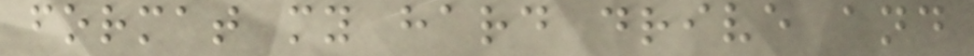format my hard drive and
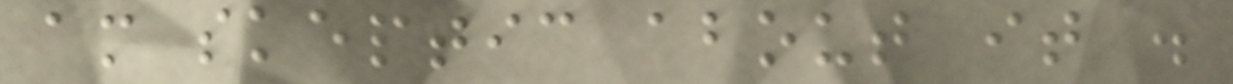am skeptic about it .
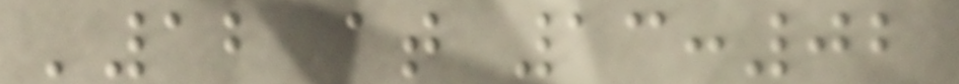'12 at 13:02
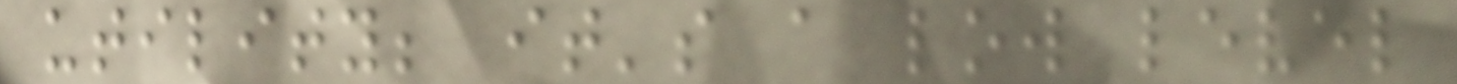utility; it's a low level
